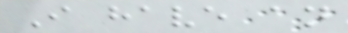I have an
